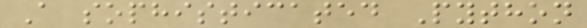A sophisticated Python
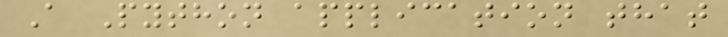A Python application that
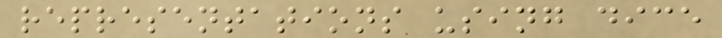representations using dice
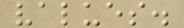values.
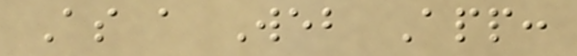As a Web App:
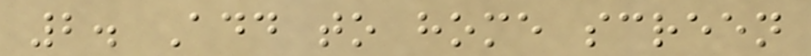2. Add to home screen
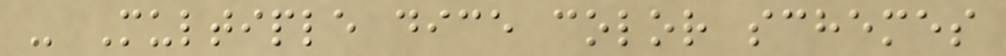- Multiple dice color schemes
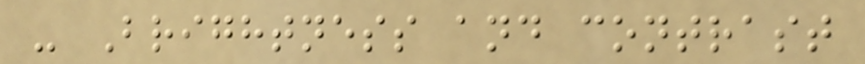- Brightness and contrast
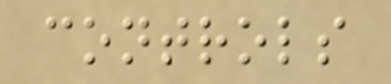controls
